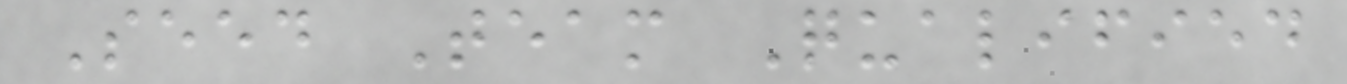Seed Team Qualified
